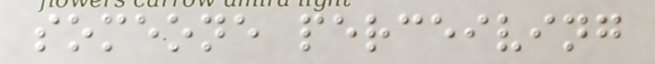someone perceiving
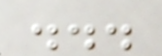...
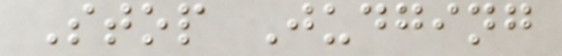Stop Judging
